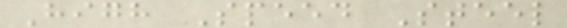High Speed Steel
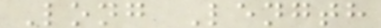Long Length
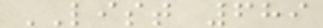LIST 689
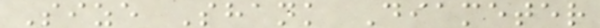Size Shank Diameter
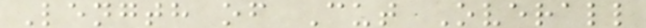Length of Cut Overall
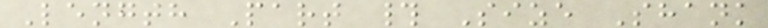Length Part # Size Shank
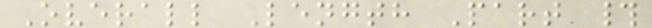Overall Length Part #
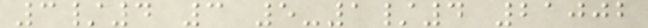3/4 3 5-1/4 21002
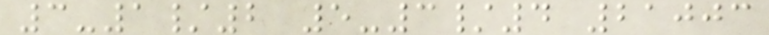3-1/2 5-3/4 21003
